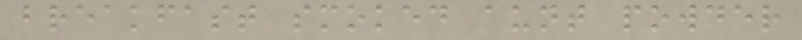breakfast smoked aunt powder
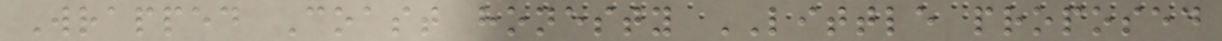Wrapped Coast honesty LITTLE proposed
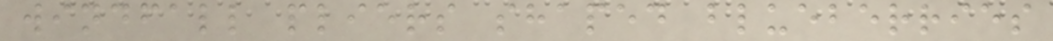windfall pliers shaped blueberries
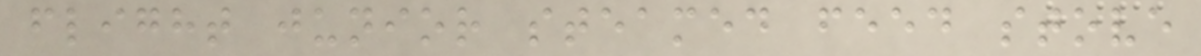flight junior steamed feed stove
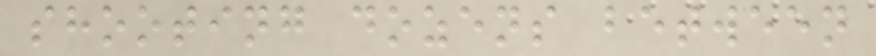shooting dozens between
